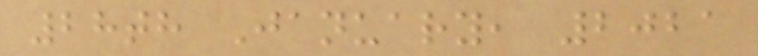28th January, 2021
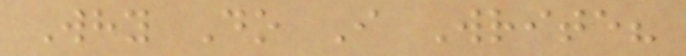Why Do I Write?
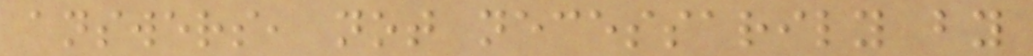answers, not necessarily by
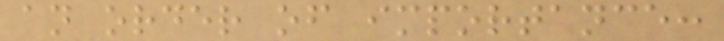an order of importance:
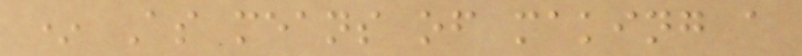* As means of making a
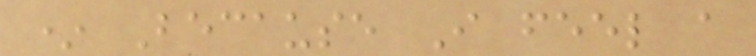* Because I feel a
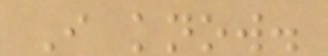I know.
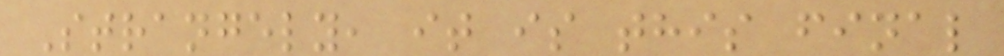Strangely, it is this final
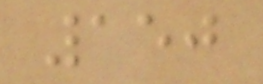150
